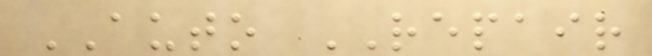AUTO REPAIR
